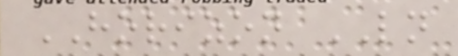HORIZON LN
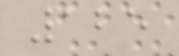125
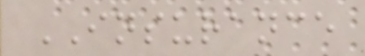INSURANCE
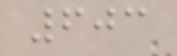603
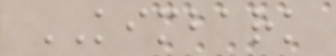KIMBARK
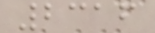2316
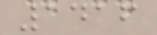1416
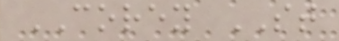COREY ST
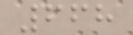668
